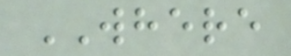WHERE
